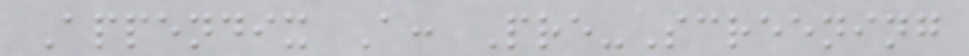Appendix A: Pre-Screening
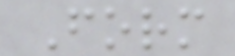Form
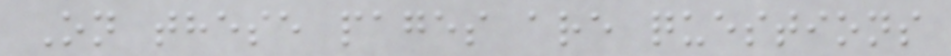On these pages are questions
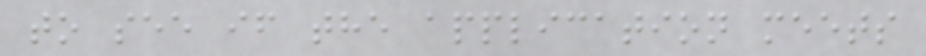to see if the application meets
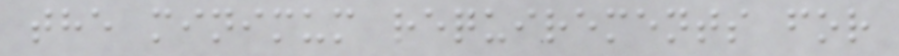the minimum requirements for
